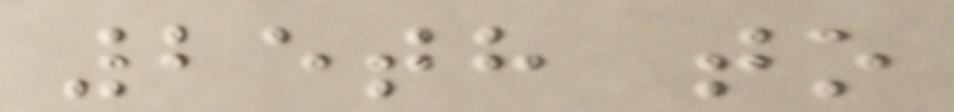25th to
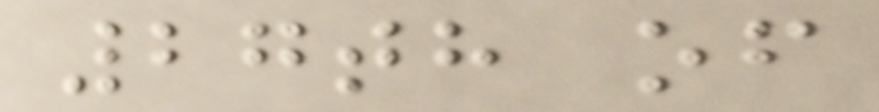27th of
